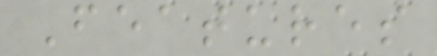Features
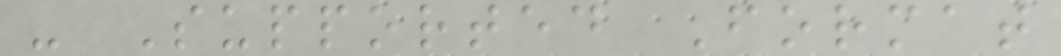- Supported Format
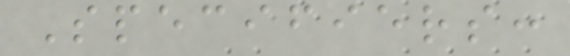Specifiers:
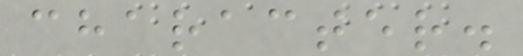character.
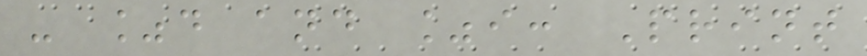- %d and %i: Print
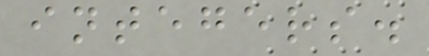integers.
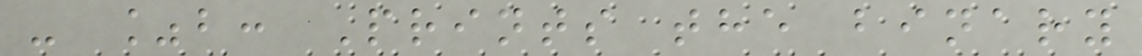- %b: Prints the binary
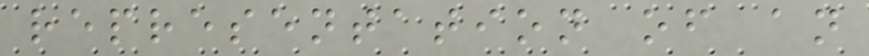representation of an
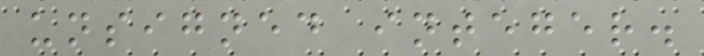unsigned integer.
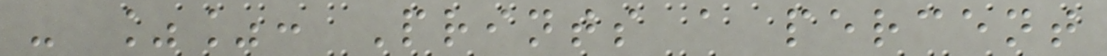- %%: Prints a percent
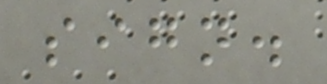sign.
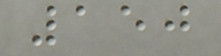150
